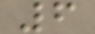6
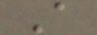A
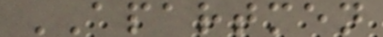APARTMEN
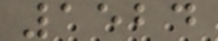1524
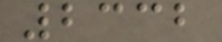2332
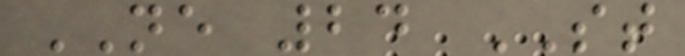NE 24 ST
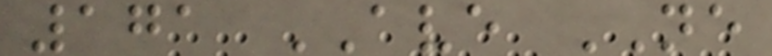171 AVE NE
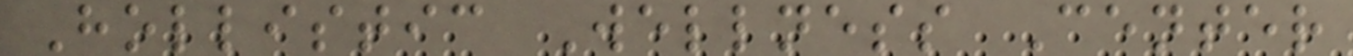Hollistic Wellness Center
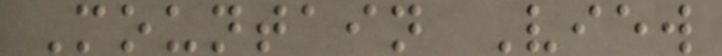Mountain View
